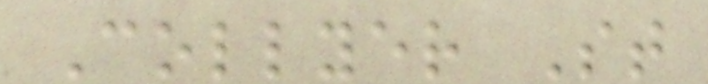Collyer St
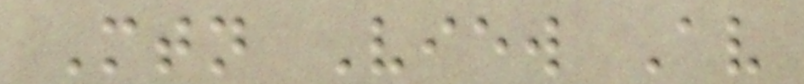Mtn View Av
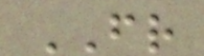FR
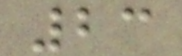23
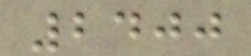2400
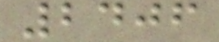2406
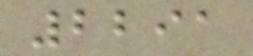2291
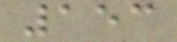153
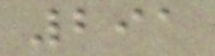291
